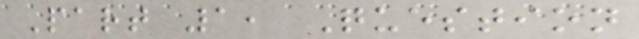Part 1, Question
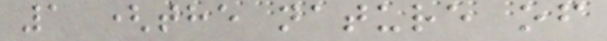1 (the nature of
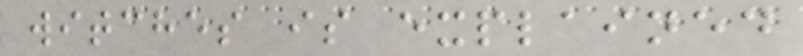witches is explained
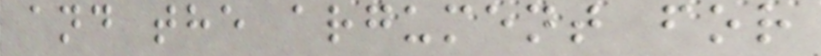and the argument for
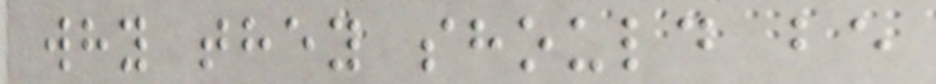why they should be
